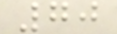70
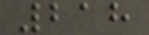218
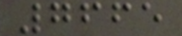7665
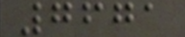7671
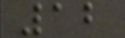12
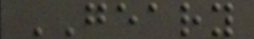GEARY
